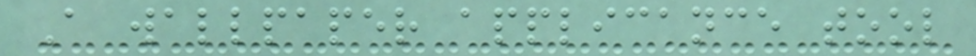A wallpaper applicance tool
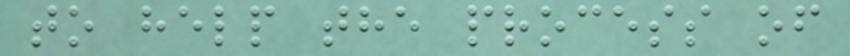to help the process of
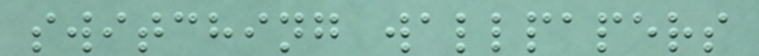switching wallpapers
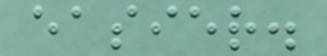easier.
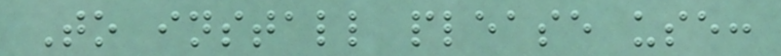To install please use:
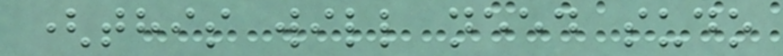(this will need sudo
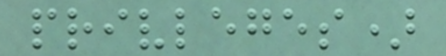privleges)
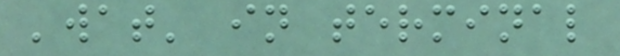'wat' in terminal
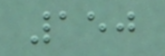150
